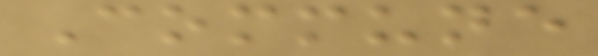Commune
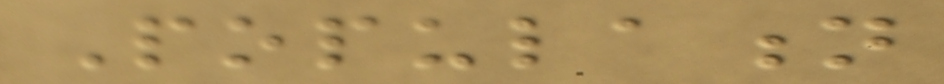Population
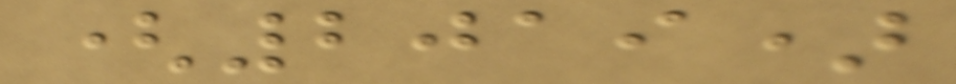(2019)
